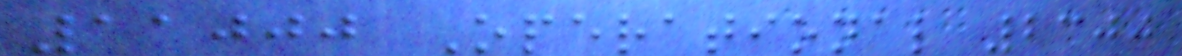11000 Operational 2300
